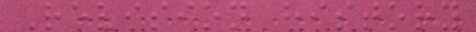Revision history
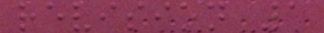revision 1
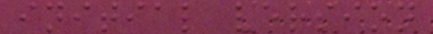initial version
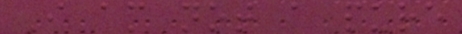I am not a pure
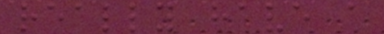really have a
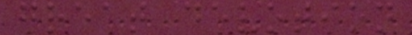great devotion
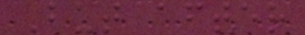But after
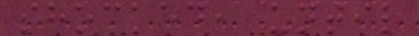shocked, until
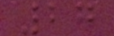27
